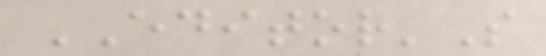EDITOR'S
